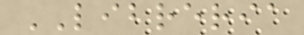LIBRERIA
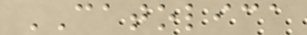CATOLICA
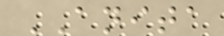ANITA
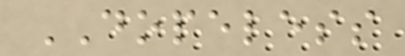DOPELESS
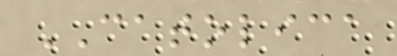CATOLICA
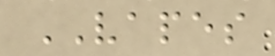VAPES
